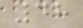48
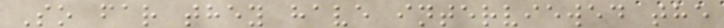So far they have interviewed the
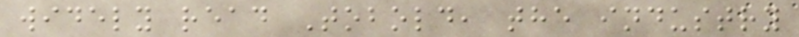widely read Tobold, the industry
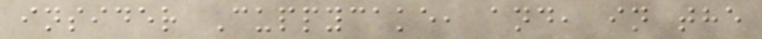insider Cuppycake, and, in the
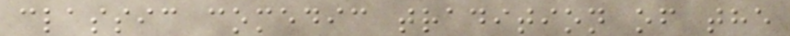classic comedic tradition of the
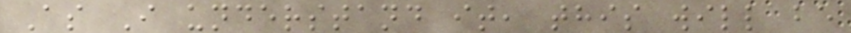As I understand it, this will be
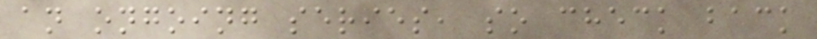an ongoing series, so check back
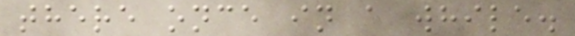there once in a while.
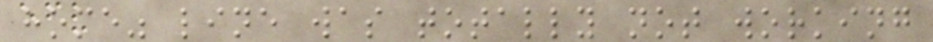home" line was totally not working
